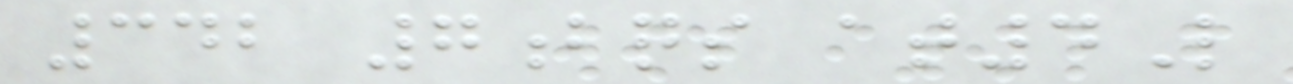342 7bqs at4L
